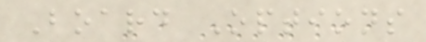Board Options
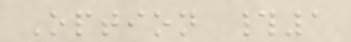Option #1
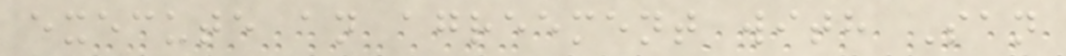execute an agreement with San
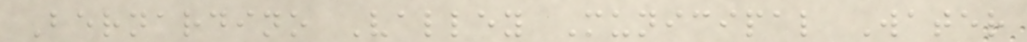Bernardino Valley Municipal Water
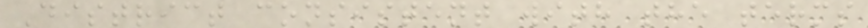District consistent with the terms
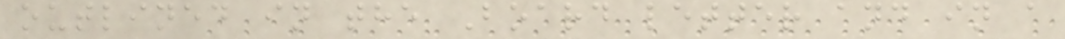outlined in the Board letter and in a
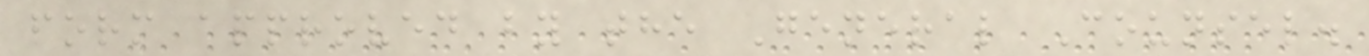form approved by the General Counsel.
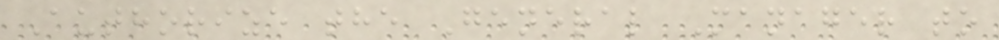Authorize the General Manager to
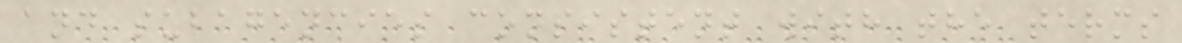and subagencies consistent with the terms
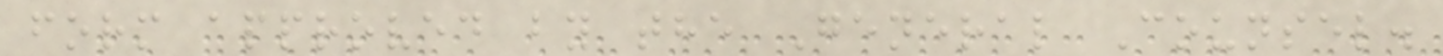form approved by the General Counsel.
